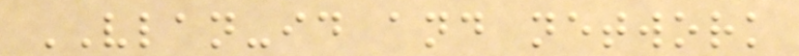VLAN-id and network
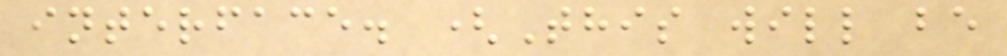interface. (This will be
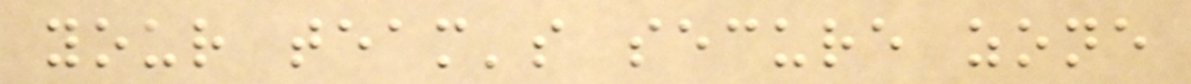your team's secure zone
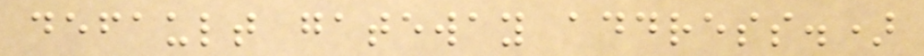default gateway address.)
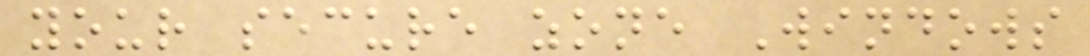your secure zone Windows
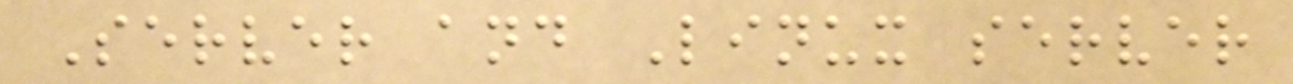Server and Linux server
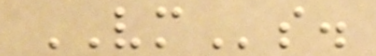VMs.
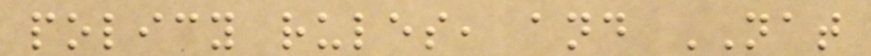policy rules, and NAT
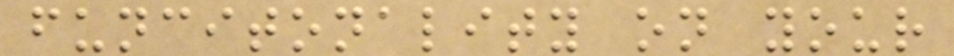funcitonality on your
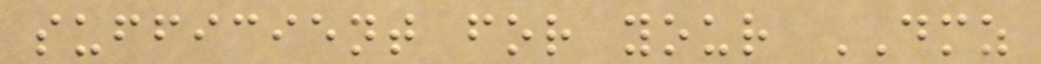sufficient for your DMZ
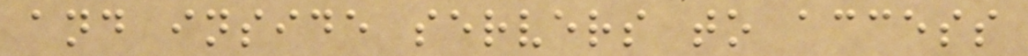and inside servers to access
